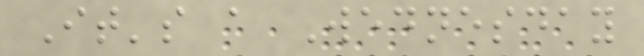It's a Wednesday
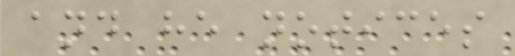and he notices
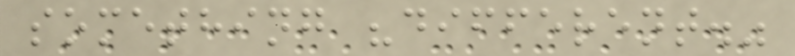something "different."
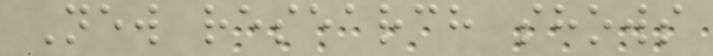New research shows
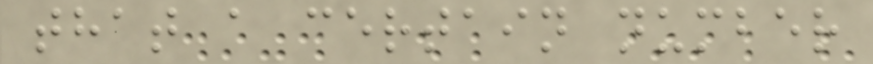that a certain number
